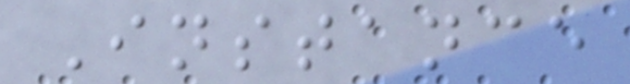Instance
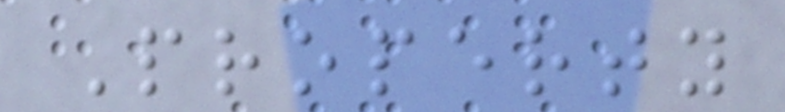Property
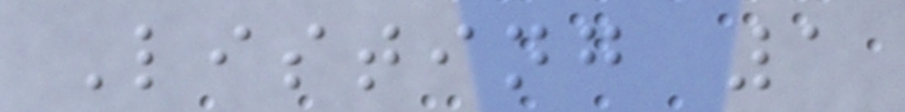Listing 1
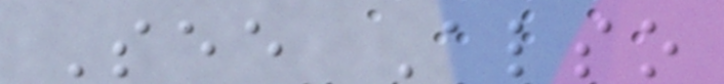See Also
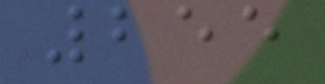255
